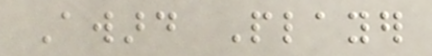Award Player
